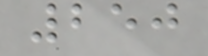250
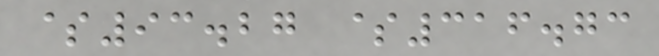$93.27 $316.73
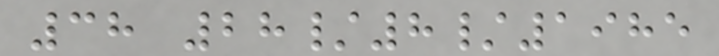38 28/8/1985
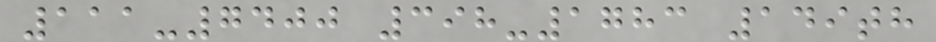111-7400 398-1783 149th
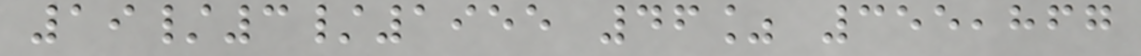19/3/1955 46% 355,867
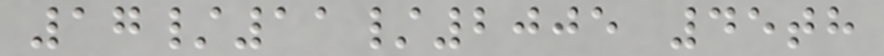17/11/2005 45th
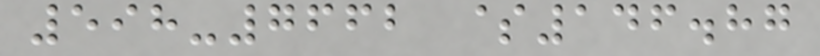598-7662 $146.87
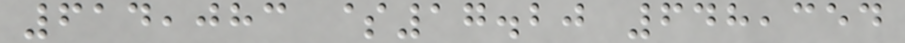614,083 $17.20 648,354
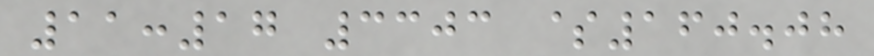11:17 3303 $160.08
